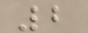2
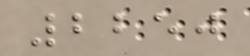2250
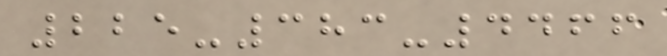225-383-4466
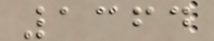1364
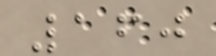160
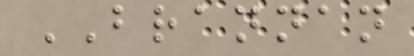BRANNAN
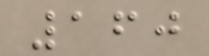160
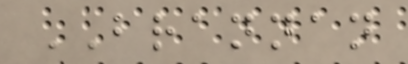BRANNAN
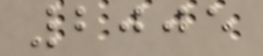2005
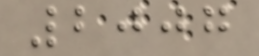2007
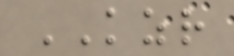KZR
